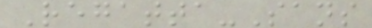Regatta-Sans
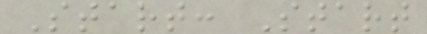Start: Start
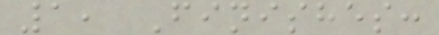1, Finishes:
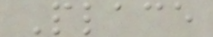Place
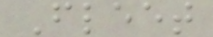Fleet
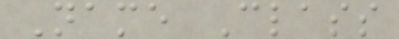Name Class
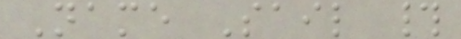Name Sail #
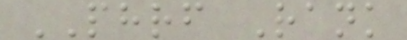PHRF Rank
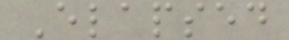Elapsed
